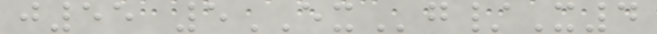j55 5EXg/X4
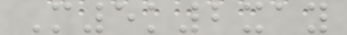M5k2xay
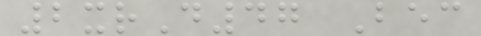2xrD47 Bec
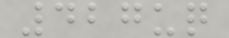427uq
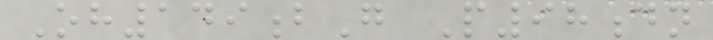Oh149bG P98dn
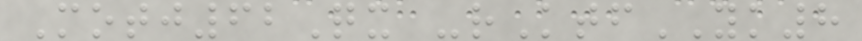Motj62Qx -rKtfYK8
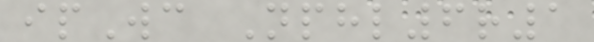ipWc Nphl6r1
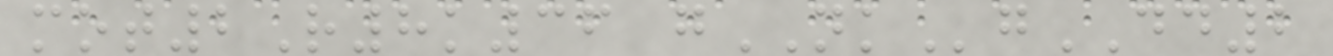mot2R8k36 gNKgDD2
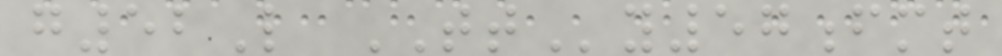g52L TTy57fmt
